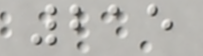215
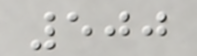500
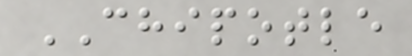CHIPOTLE
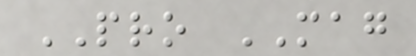PRO MAG
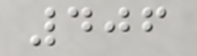406
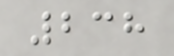238
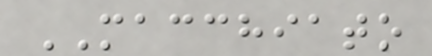MACCHIATO
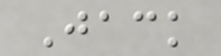Jack
